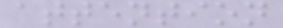attention
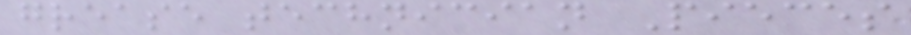grease technician Pieces
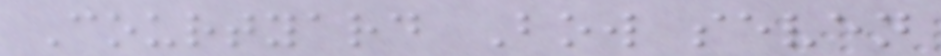Courtyard Bow seven
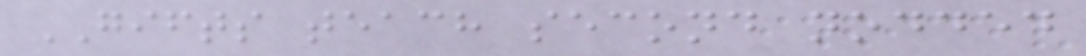GIFTS teach second nodded
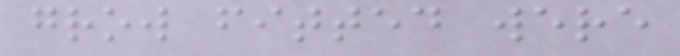grow fitted were
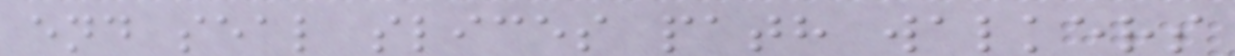end seal slices path walkers
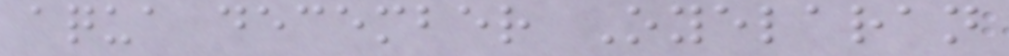aqua december Oyelaran
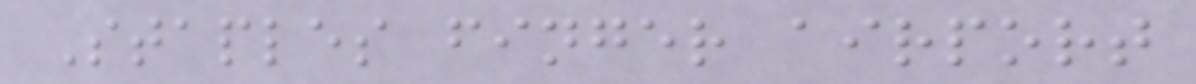Staples finger airport
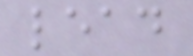lead
